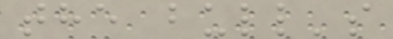the bull's
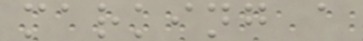marking a
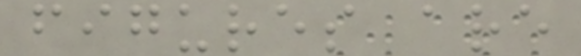figures are
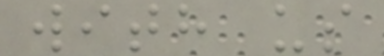with us
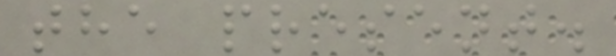the present.
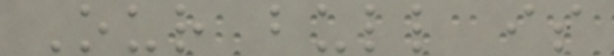Our bull is
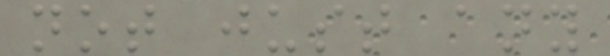not just any
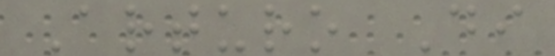Arturo Di
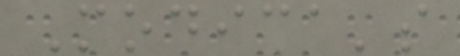Modica's
